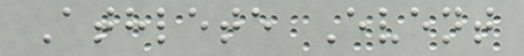Athlete Event
